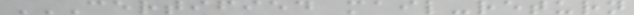CERTIFIED MAIL-RETURN
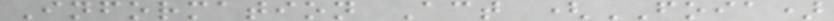Information Act (FOIA)
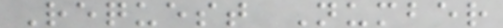Request Number
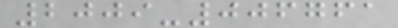2009-006761
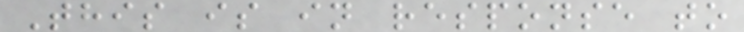This is in response to
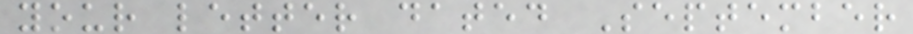your letter dated September
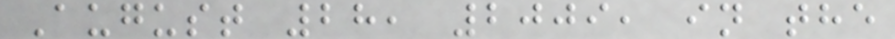August 28, 2009, in the
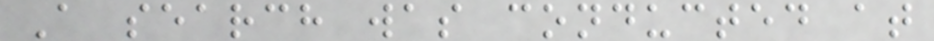A search was conducted at
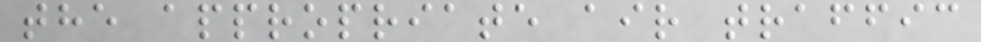the appropriate air traffic
